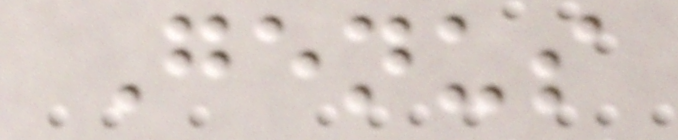Genus
